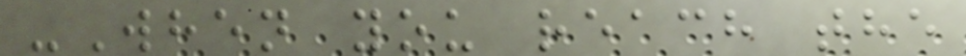-When you reach the
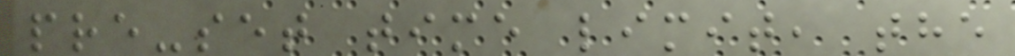pre-set time limit, the
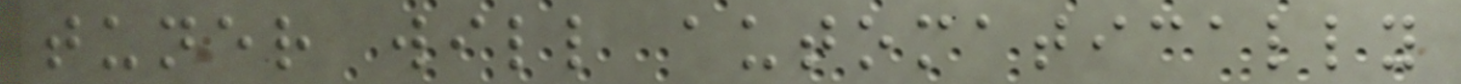tuner will automatically
